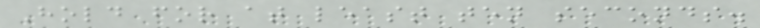Hold for at least ten seconds.
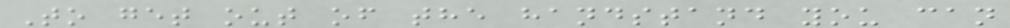To get out of the handstand you can
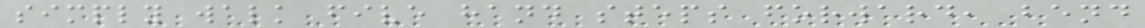simply walk five hand steps forward, bend
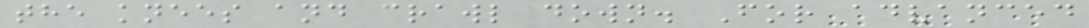the knees and crawl down. For advanced
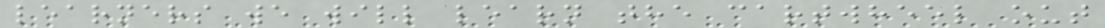learners we will learn the cartwheel out
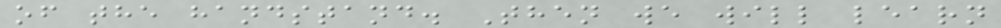of the handstand. Then we will learn
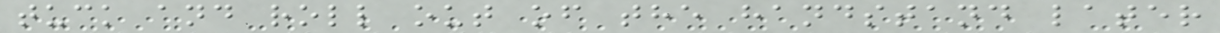tuck and roll out of the handstand later
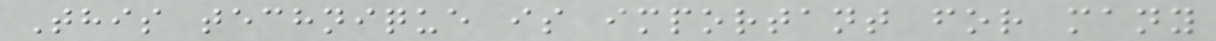This technique is important for many
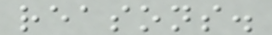reasons.
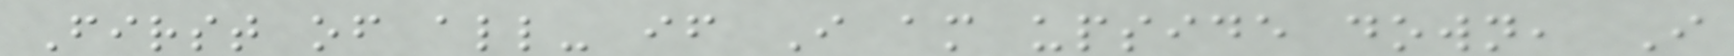First of all- if I am upside down, I
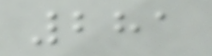281
